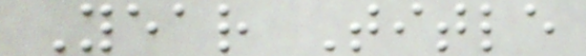Year Title
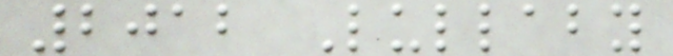2012 Lullaby
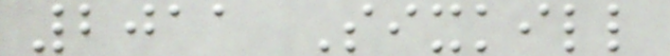2011 Sixkill
